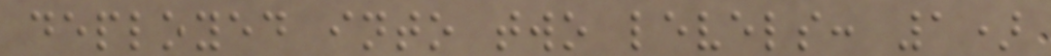deployed into two levels: 1)
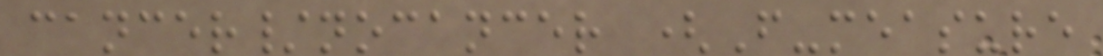cancer/nocancer (F-measure
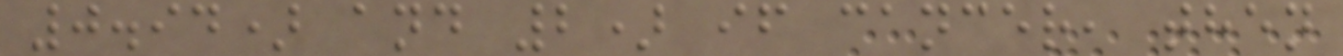0.94) and 2) if cancer, then
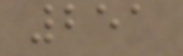251
